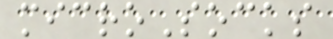microSocks
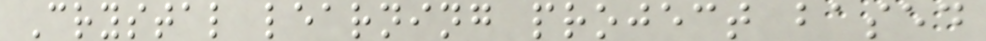Crystal learning project based
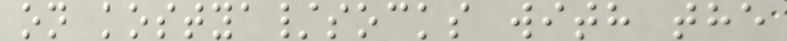on kostya/socks with the
